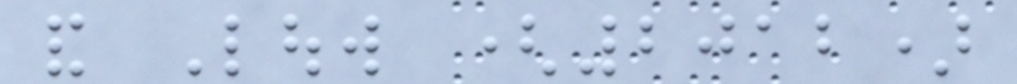and Louw (2012)
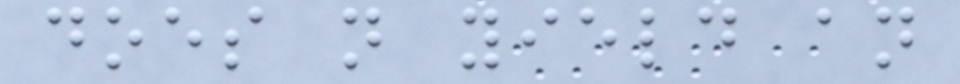does not yield an
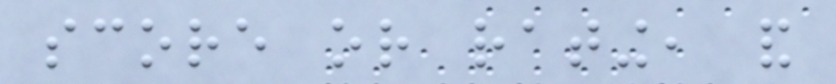score or rating, and
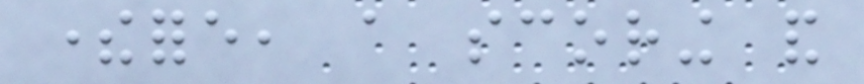therefore, a scoring and
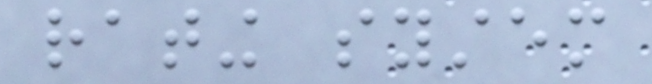rating system
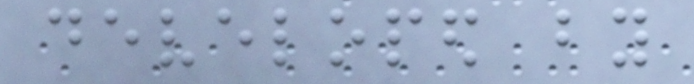developed by
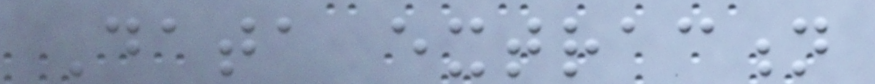Data extraction
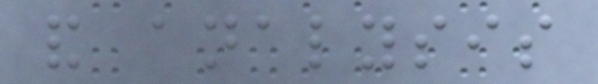and analysis
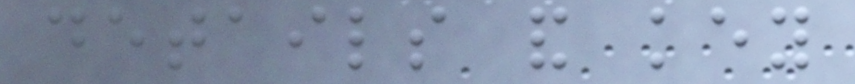details and key
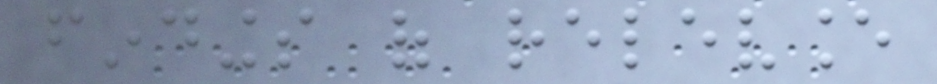findings of relevance
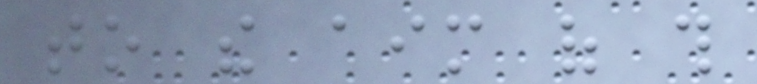to the aim of this
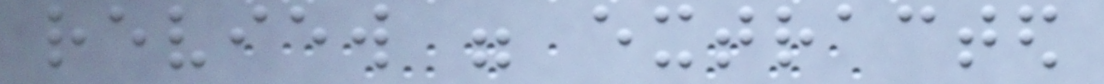review were extracted
